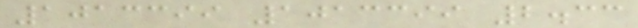1013399 1013399 2.33
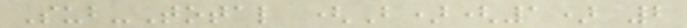Sub-Total (B)(1) 2
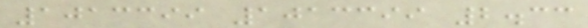1013399 1013399 2.33
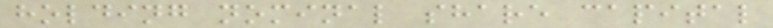holding nominal share capital
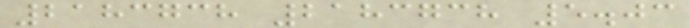2183738 2183738 5.03
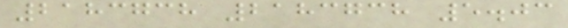2183738 2183738 5.03
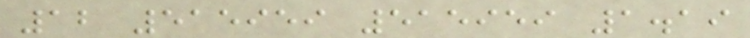12 515959 515959 1.19
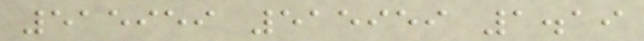515959 515959 1.19
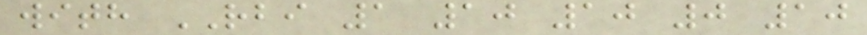with RBI 1 10 10 0 10
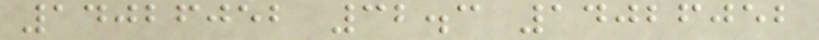14026052 32.3 14026052
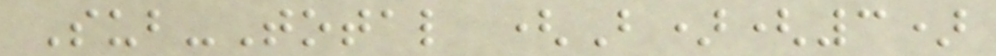Sub-Total (B)(3)
